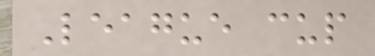League cup
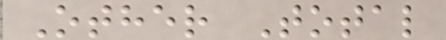Other Total
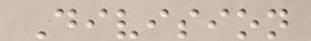Division
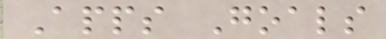Apps Goals
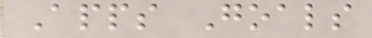Apps Goals
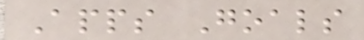Apps Goals
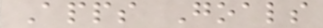Apps Goals
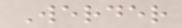Werder
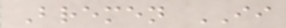Bremen II
